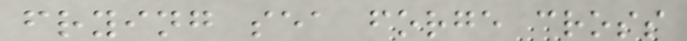frying sea forge cross
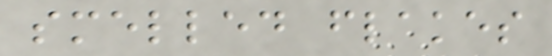smelled flakes
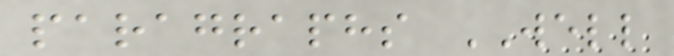paragraphs WELL
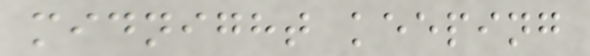midnight keeping
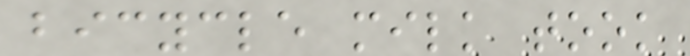bicycle milk took
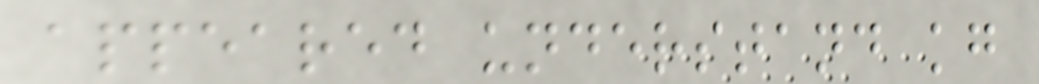appeared understand kg
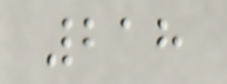218
